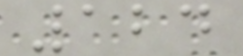124
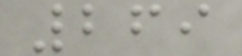269
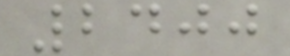2400
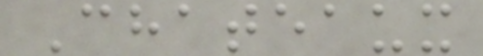Chateaux
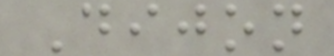Dijon
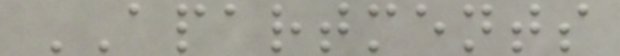APARTMENTS
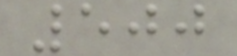500
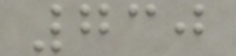730
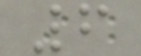6
